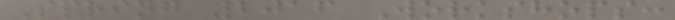Spring 2016 Workshops:
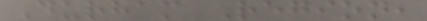Durham Region,
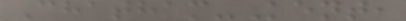Chatham-Kent,
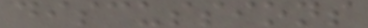discussions
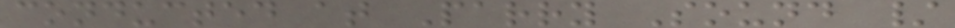conducted at Parry Sound /
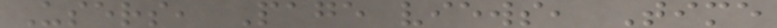Users, Page views, Time
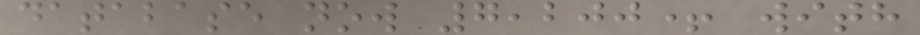database now 7,200+ with
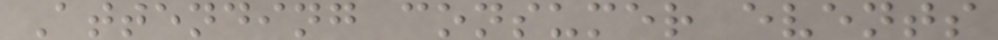Attending consumer events
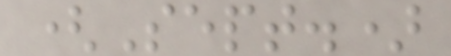(Sept.)
